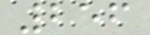256
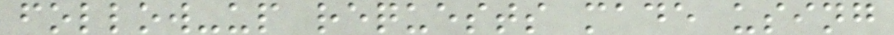follow-up requests made using
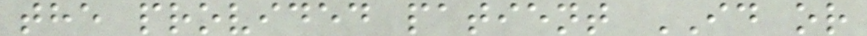the provided patient ID or
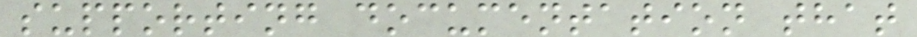supporting documentation that
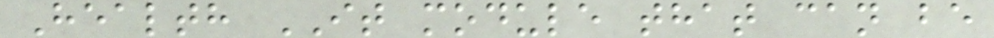Health IT module that can be
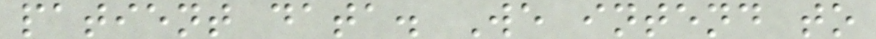patient data. We intend to
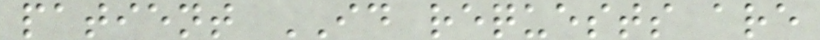patient ID requests are
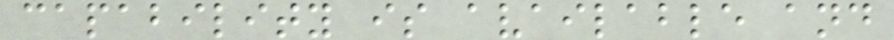capability is available and
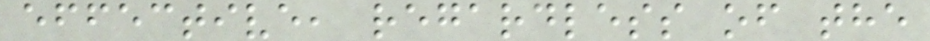effective, regardless of the
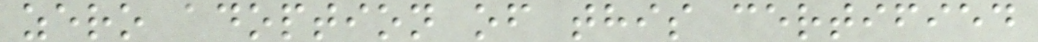zero adoption of this certified
